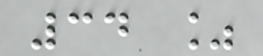34 %
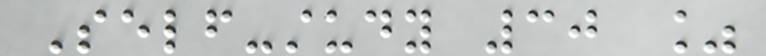Self-study 30 %
